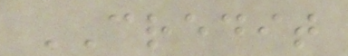CREDIT
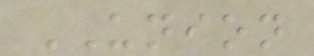UNION
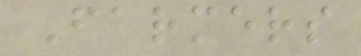Farmers
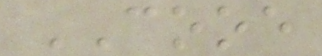COOE
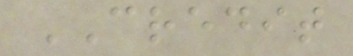CREDIT
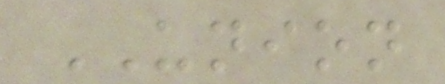UNION
